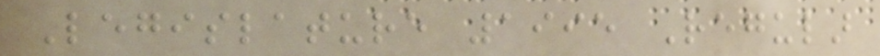Legislature 1995 Regular
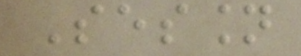Session
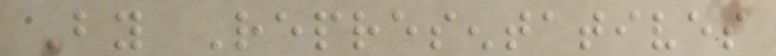By Representatives
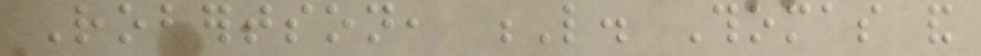Robertson, L. Thomas and
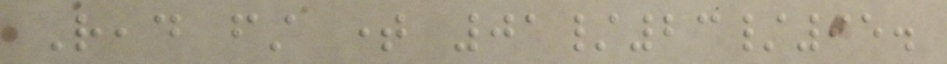Read first time 01/23/95.
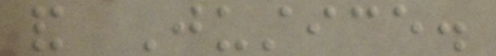and Justice.
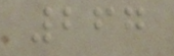267
